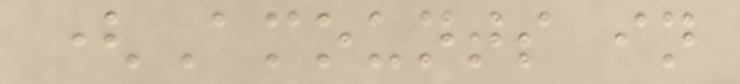(Amounts in
